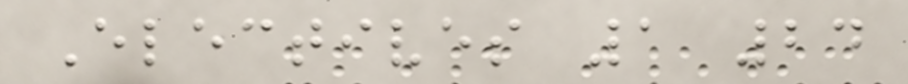Electives 1 24
